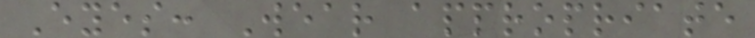Eyes: Wear appropriate
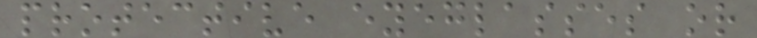protective eyeglasses or
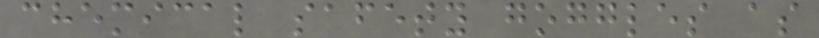chemical safety goggles as
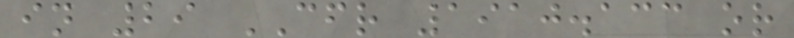in 29 CFR 1910.133 or
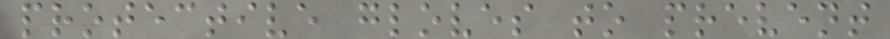protective gloves to prevent
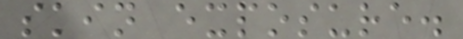skin exposure.
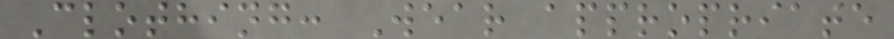Clothing: Wear appropriate
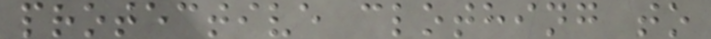protective clothing to
